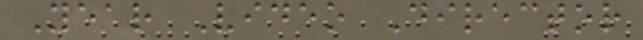Year Video Director
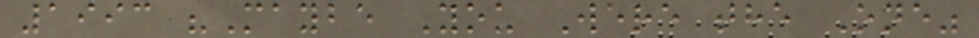1993 "Maybe You Were the One"
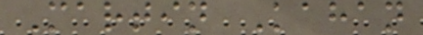Martin Kahan
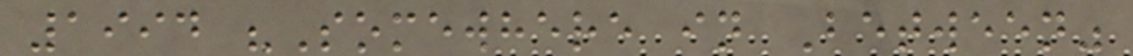1994 "Somewhere in Between"
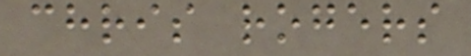chris rogers
